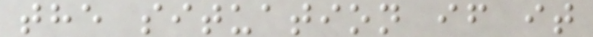the situation if it
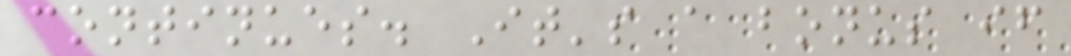continues. It's a bonus if
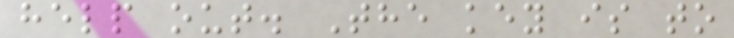help out. The key is to
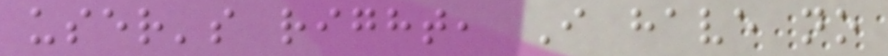user's right, I have no
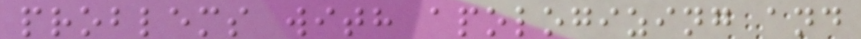problems with apologizing and
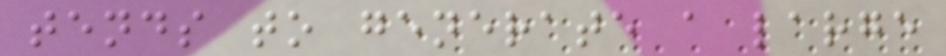tends to generate a large
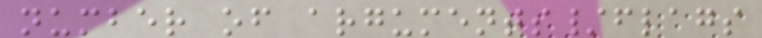number of arguments/flags
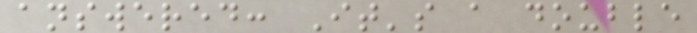answered: It's a double
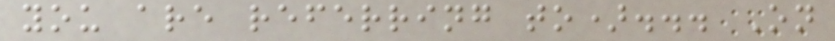you are referring to)... On
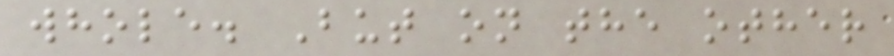whole. But on the other
